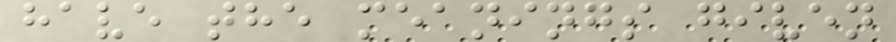have the meanings given
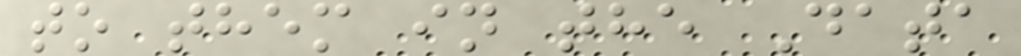to them in the Data
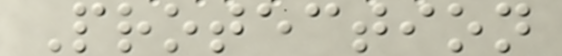Protection
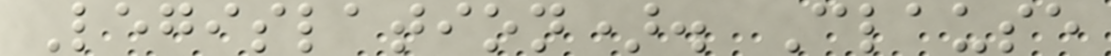Legislation). Clause
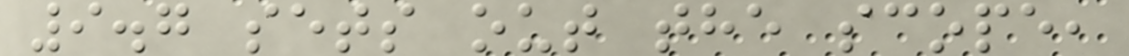9.7 sets out the scope,
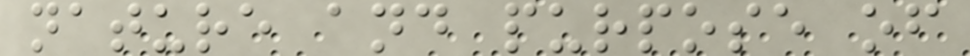nature and purpose of
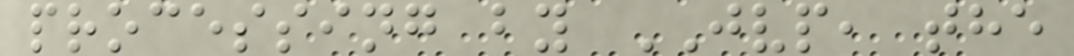processing by JVP, the
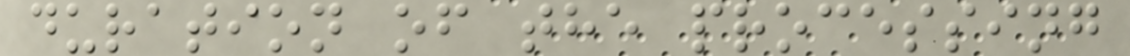duration of the processing
